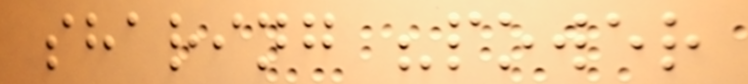sharing "power
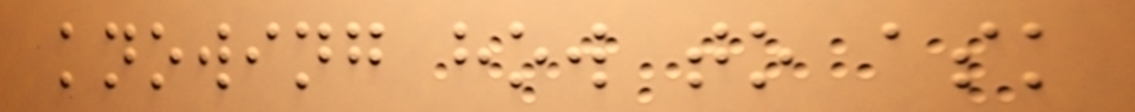knowing how to ask
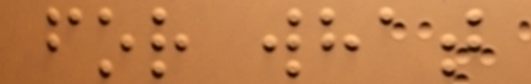for what
